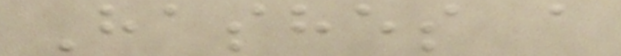Hashes a
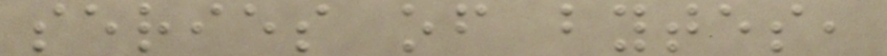series of bytes,
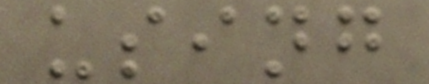using
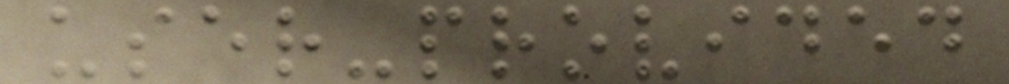user-provided
